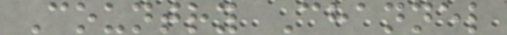Country Channel
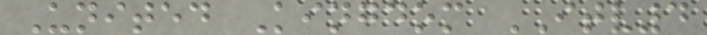United Kingdom ITV4
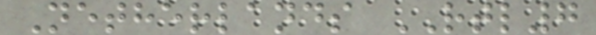Netherlands RTL7
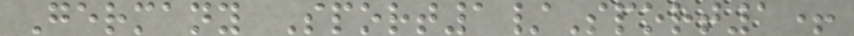Germany Sport1/Sport1+
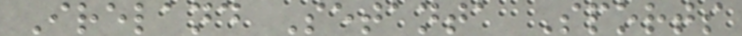Ireland Setanta Sports
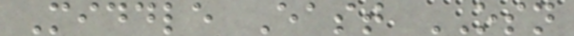Middle East OSN
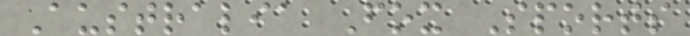Australia Fox Sports
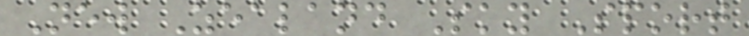New Zealand Sky Sport
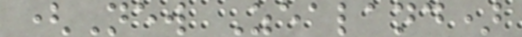(New Zealand)
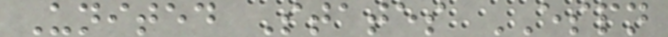United States ESPN
